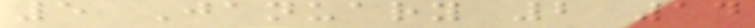5 January 2 14
